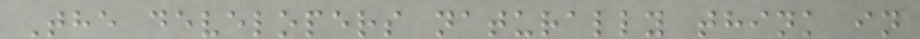The developers naturally think in
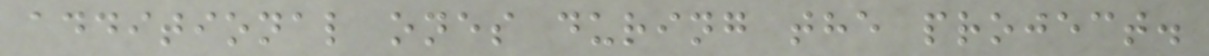additional ones during the project.
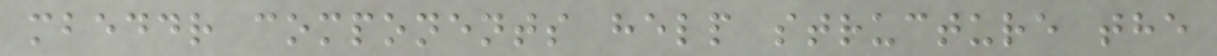mbeddr components help structure the
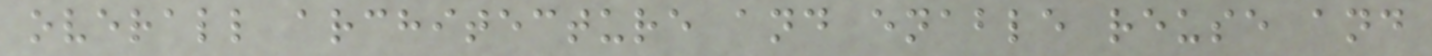overall architecture and enable reuse and
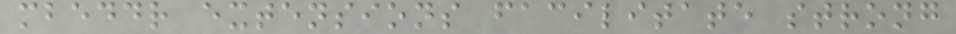mbeddr extensions facilitate strong
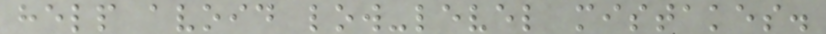help avoid low-level mistakes.
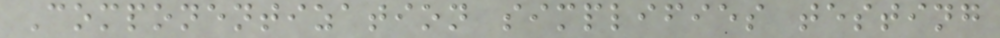Componentization simplifies testing
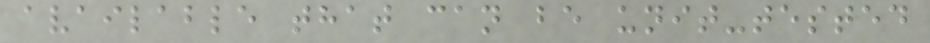available that can be unit-tested
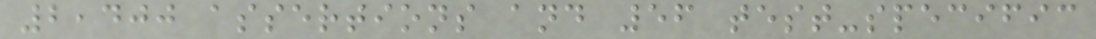2,400 assertions and 56 test-specific
